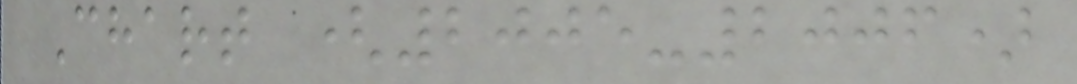Chart (2005-2006)
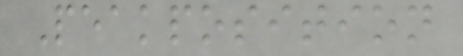Peakposition
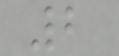2
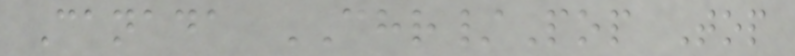Canada CHR/Pop Top
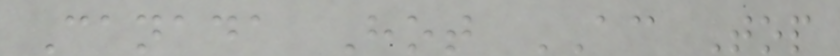Canada Hot AC Top
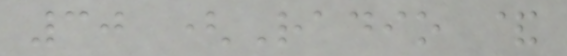30 (Radio &
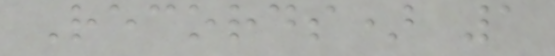Records) 1
